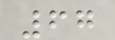67
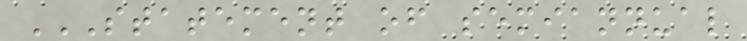STATEMENT OF SEMIANNUAL
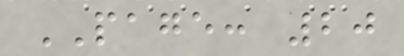PAGE: 20
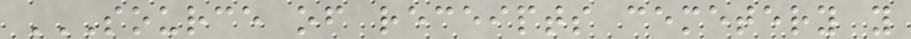SOURCE OF RECEIPTS CEMETERY Y
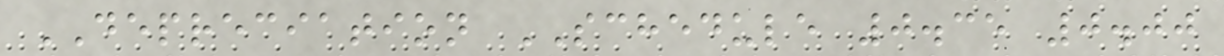DEPRECIATION SCHEDULE 0.35 0.00
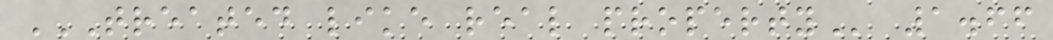TREATED LIKE REAL PROPERTY 1.66
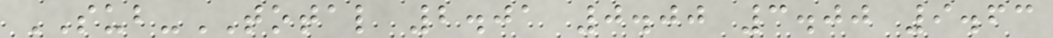SUB-TOTAL 2.01 0.00 3.00 9.63
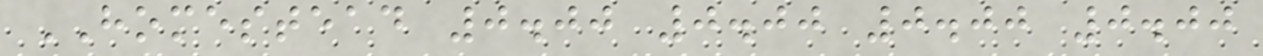HOMESTEAD 0.00 0.00 0.00 0.00
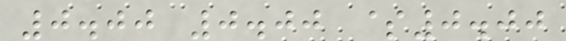0.00 0.00 $0.00
